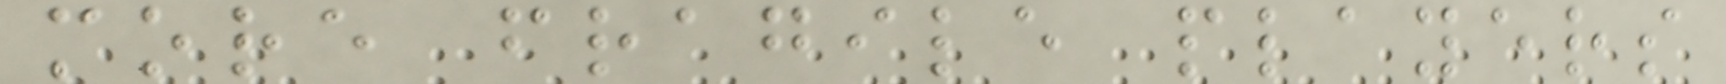more fragile players
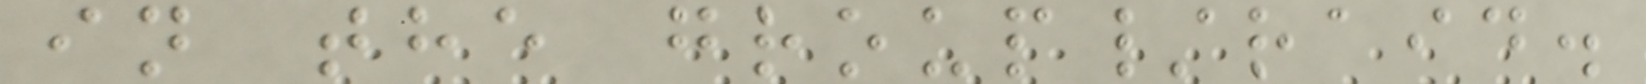in the group/raid.
